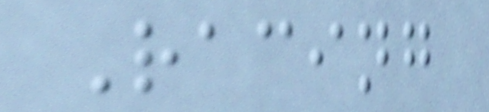Racing
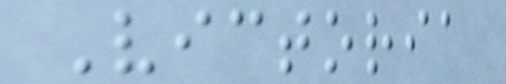Victoria
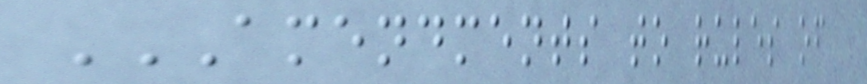AMENDMENTS TO RULES OF
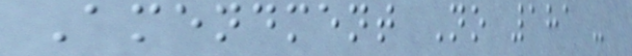Amendment No 181 -
